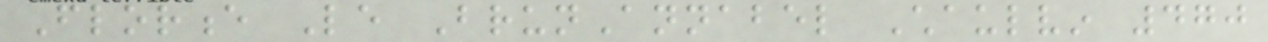Florence Le BrunAnnabel Chaulvin 470
